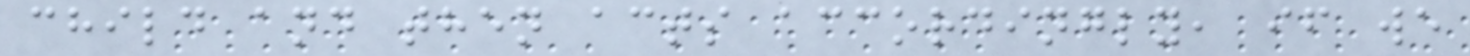child and then acts accordingly, if we
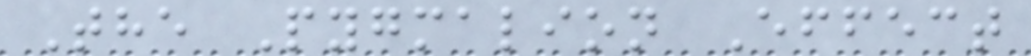The Pygmalion Effect
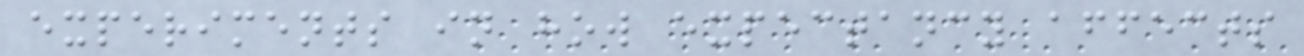experiments in how expectancy affects
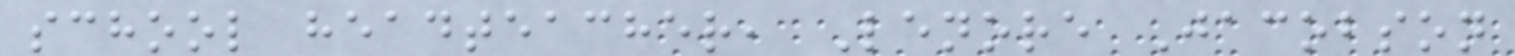school headteacher, Lenore Jacobson
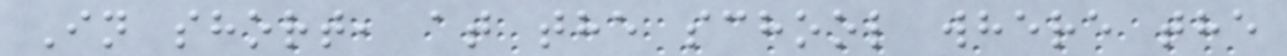In short, at the school where the
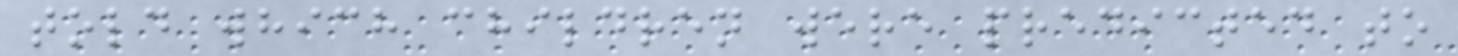told which children were predicted to
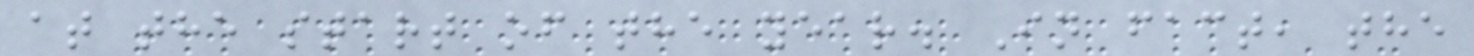at the start of the year. In fact, the
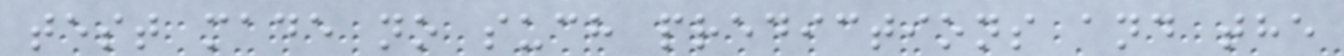test made no such predictions and the
